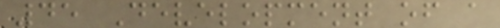45 Development of a
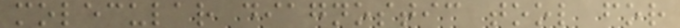molecular diagnostic tool for
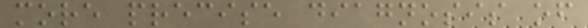more precise diagnosis of
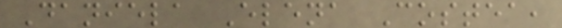Daniela Elena Costea,
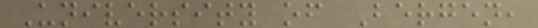University of Bergen,
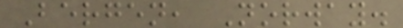Bergen, Norway.
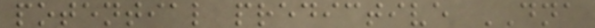potential predictive DNA
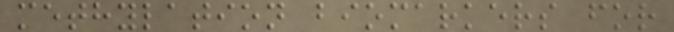methylation biomarkers for
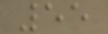55
